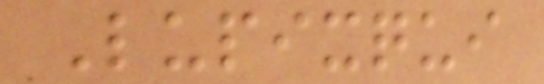Lupixqui
